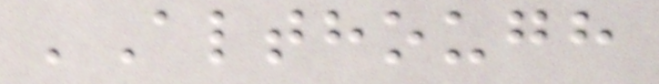'Although
